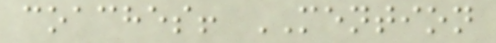coaches! MENTION
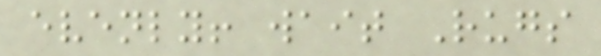evenly! wait Rugs
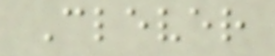Clever
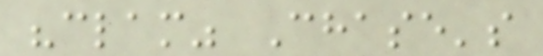"clam" Chase's
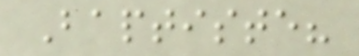Baptiste?
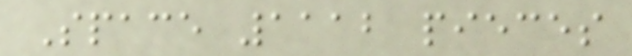Space 1112 pieces
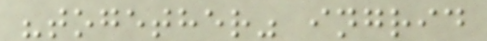"together" ingrid
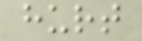hurt
